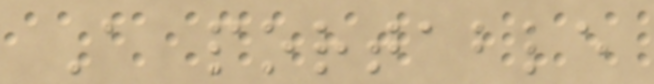A portable
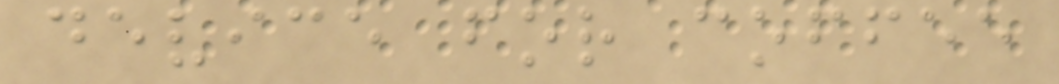device for coffee
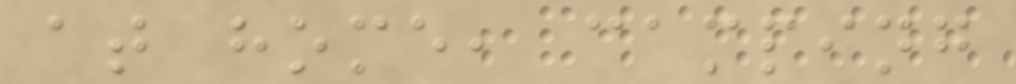at home, camping
